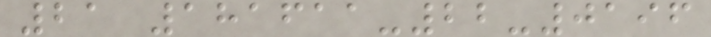21 181611-22-0196
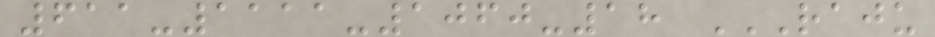611-1111-1060-18 RAJU
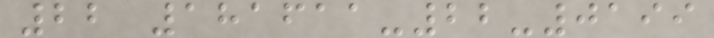22 181611-22-0199
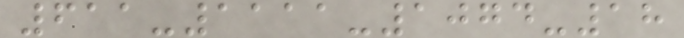611-1111-1074-18
